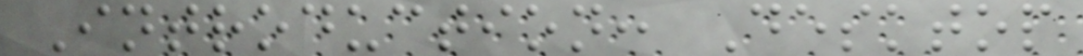Introduction: Desktop
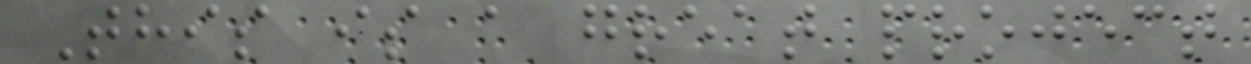This is a great project
